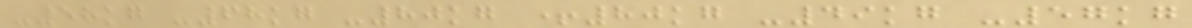-58kg -68kg -80kg +80kg -49kg -57kg
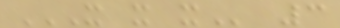X X X 3
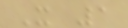X 1
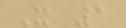X 1
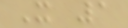X 1
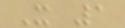X 1
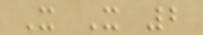X X 2
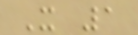X 1
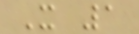X 1
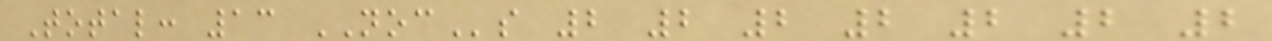Total: 13 NOCs 2 2 2 2 2 2 2
